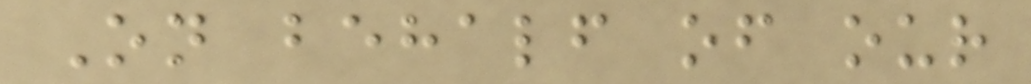On behalf of our
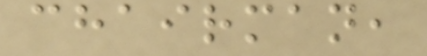chairman,
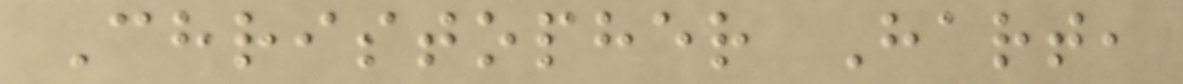Christopher Hart,
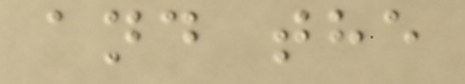and the
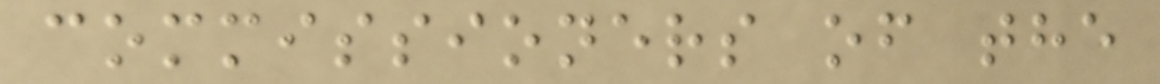commissioners of the
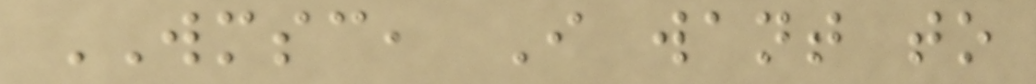WMSC, I want to
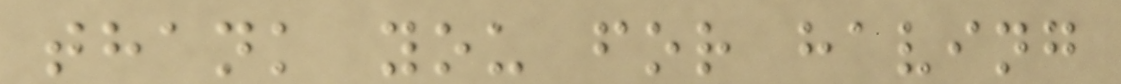thank you for having
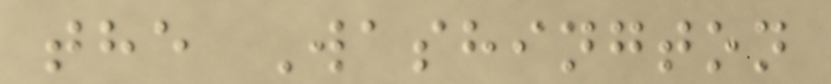the Washington
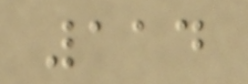114
